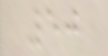50
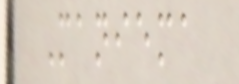Maniema
